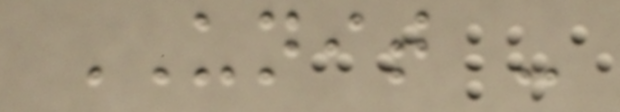UNIT -
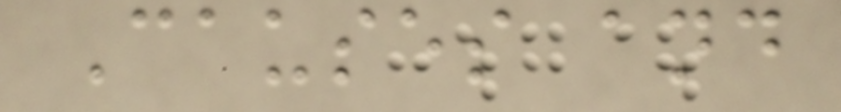Causes and
